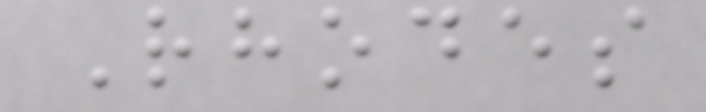Rhodes
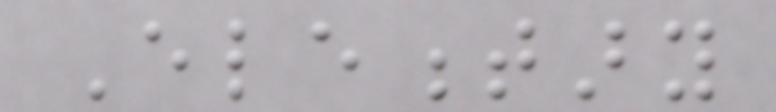Elementary
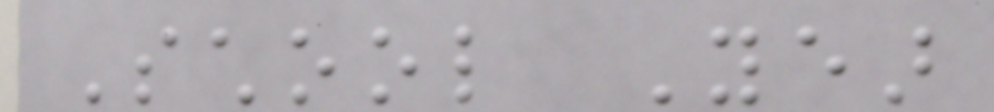School Year
